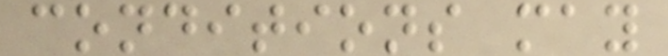conditions may
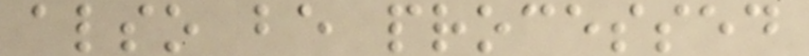also be processed
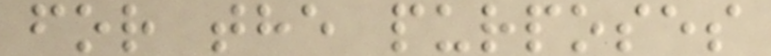for the purposes
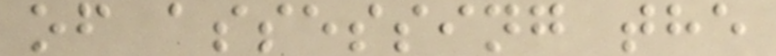of assessing the
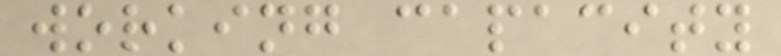working capacity
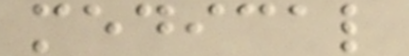medical
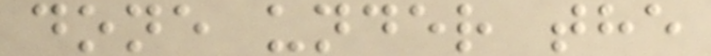done under the
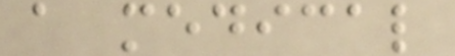a medical
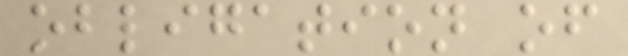obligation of
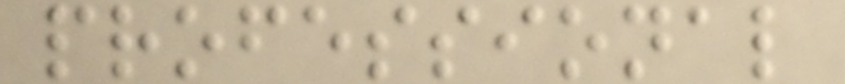professional
